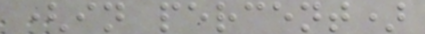(in percent)
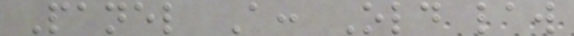Panel A: Old law
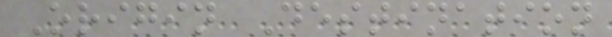Origin Destination
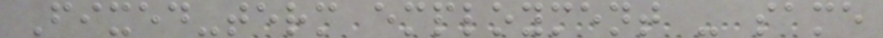Fixed-term employment - same
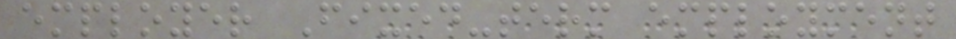employer Fixed-term employment
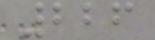226
